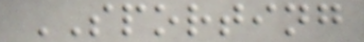SPORTING
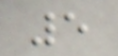5
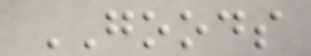GOODS
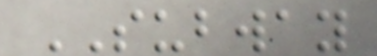SUBWAY
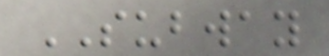SUBWAY
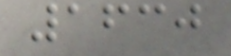1630
